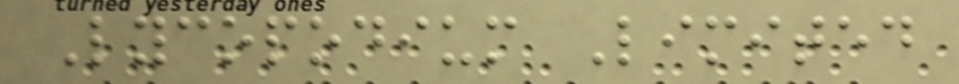Lycopodium Limited
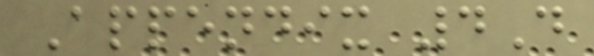Appendix 4D
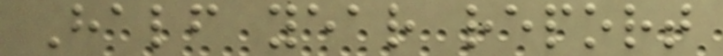Half year report
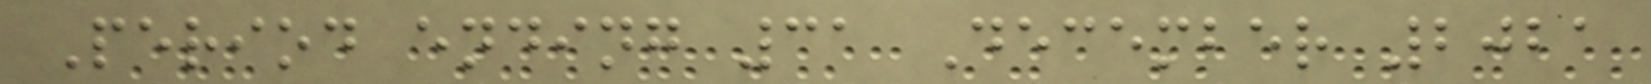Period ending 31 December 2021
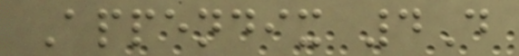Appendix 4D
